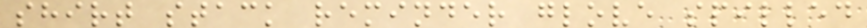shirt stack reminder glove spilled
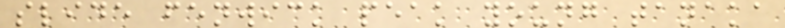slide fenwick peak young tanaka
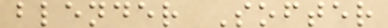blender Softer
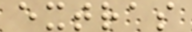extras
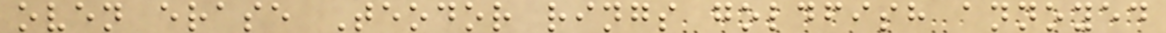oven erase Teodor rings goldfish annoyed
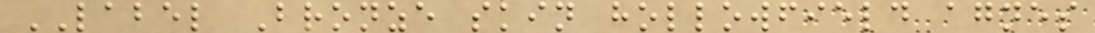LABEL Bronze skin hollowfield agnes
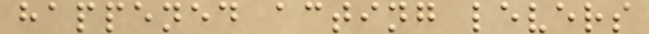happened acting levers
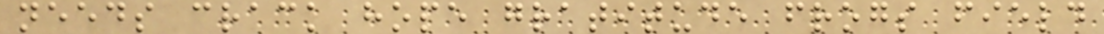needs crack hope gratitude frogs field
